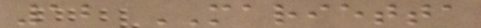12 MARIETTA
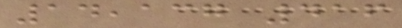14,137 416
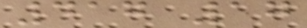417 17
